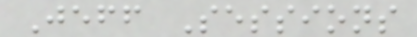Jeff Sessions
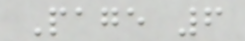Page 6
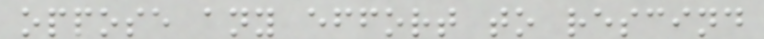oppose any effort to rescind
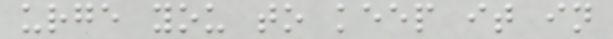urge you to keep it in
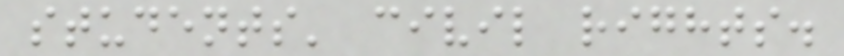students' civil rights.
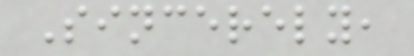Sincerely,
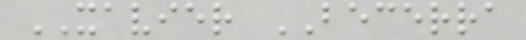XAVIER BECERRA
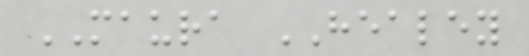MAURA HEALEY
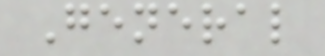General
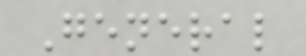General
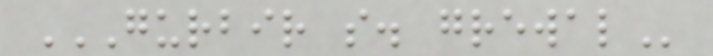GURBIR S. GREWAL
